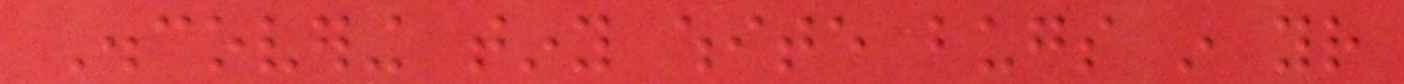Discovering tiny white bugs in your
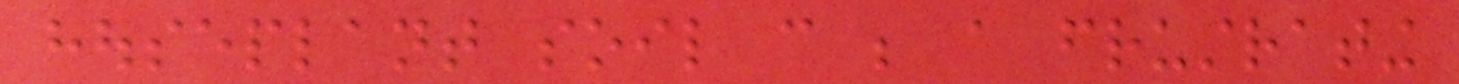houseplant soil can be a frustrating
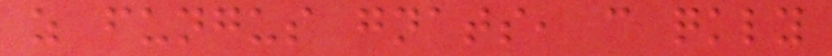as fungus gnats, can quickly
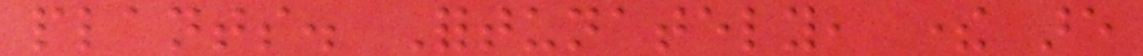plants. Fortunately, there are
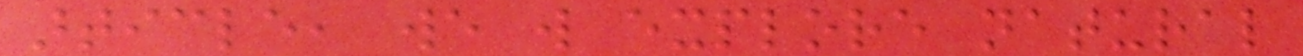article, we will explore natural
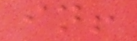in!
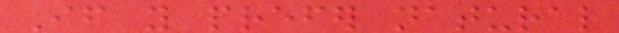If you prefer natural
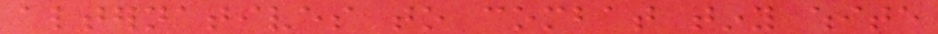alternatives to combat tiny white
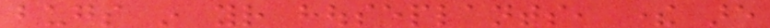bugs in your houseplants, there are
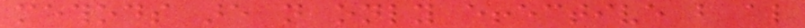methods are not only effective but also
